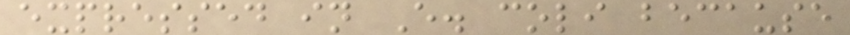expressed in E. coli because
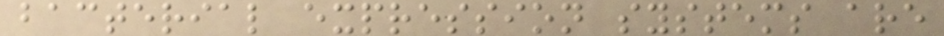bacterial expression systems are
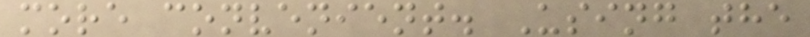more convenient. Using the
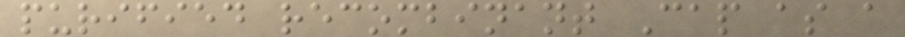purified recombinant Cap as a
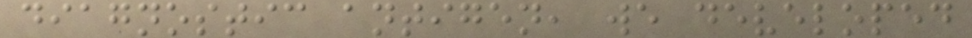diagnostic antigen, we developed
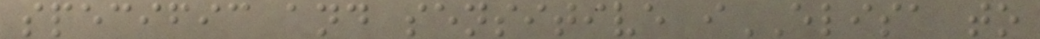specific and sensitive iELISA to
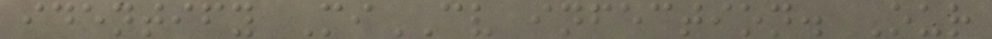identify MiCV infection. Our
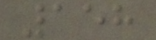158
